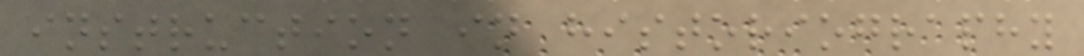instruction in historiography
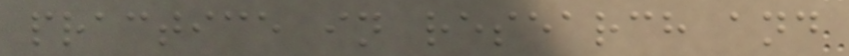practice in research and
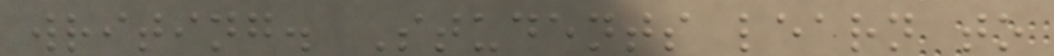writing. Students learn to
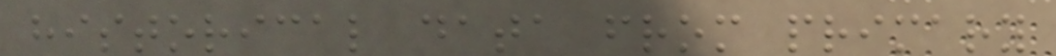historical data from primary
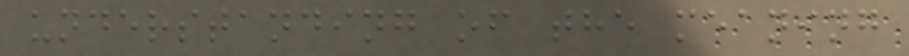understanding of the meaning
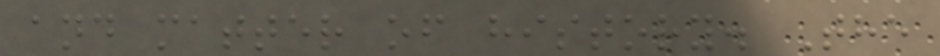and matter of history. The
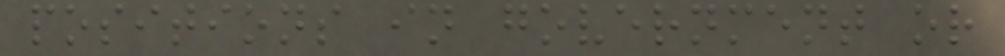positions in government or
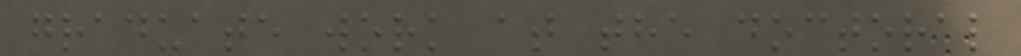graduate work at the doctoral
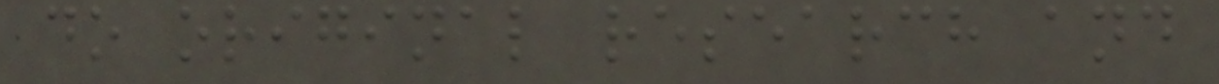do original research and
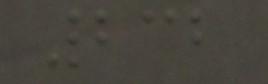232
